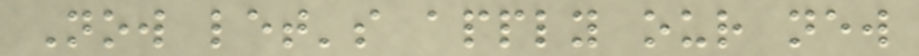Now let's apply our new
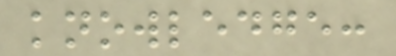knowledge:
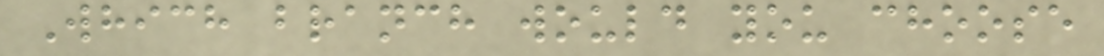Which branch would you choose
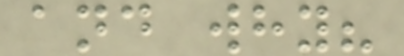and why?
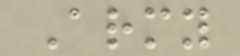Army
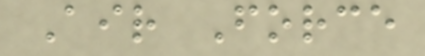Air Force
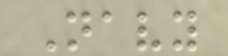Navy
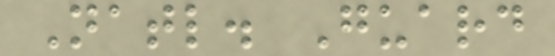Natl. Guard
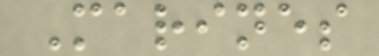Marines
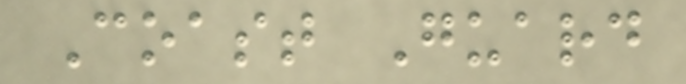Coast Guard
